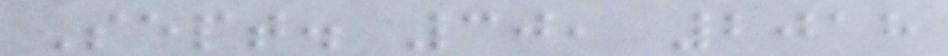Sept. 30, 2018
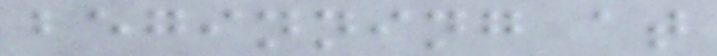beginning at
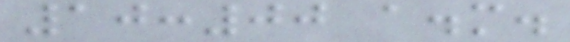10:00 a.m.
